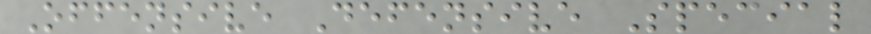Offensive Defensive Special
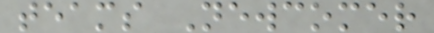teams Newcomer
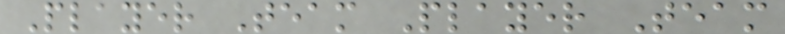Player Team Player Team
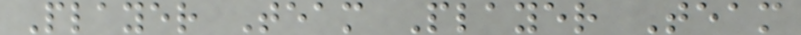Player Team Player Team
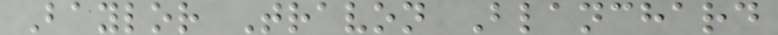Baylor Travon Blanchard
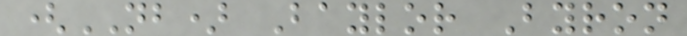(NB) Baylor Byron
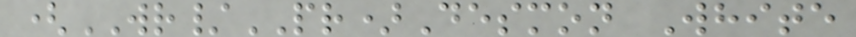(WR/PR)Desmon White
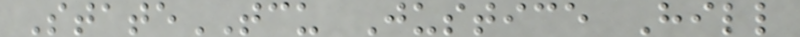StateTCU Justice Hill
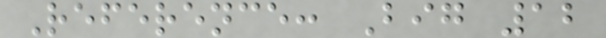Reference: Big 12
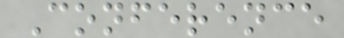Conference
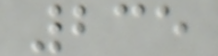235
